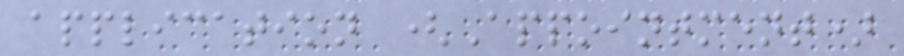application (Appointment)
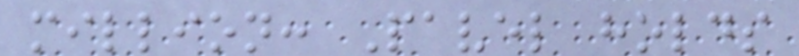million: Pavel holds
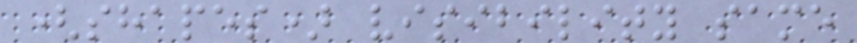(shapes) visibility same
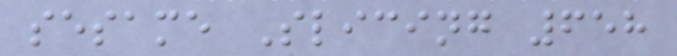sesame Slicing 658
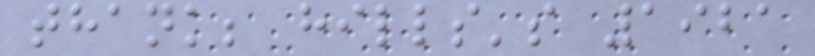thank; hills's 1921
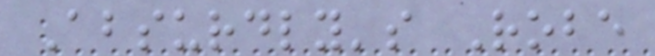Absurdly's Robe
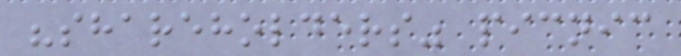"shareholders" picnic
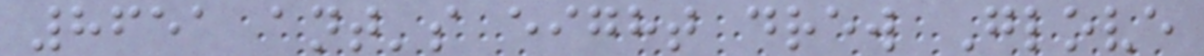8651 ant's eight drew Glove
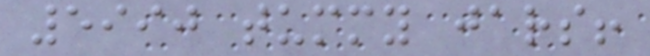5990 tummy jars!
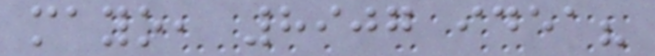mayo, 8907 idea?
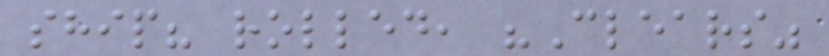ship? rolled, "Clears"
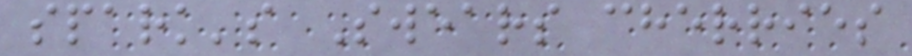spark's Swears cherries
